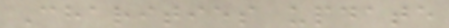Charities update
